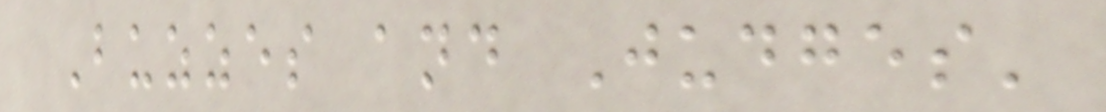Buzzes and Judges'
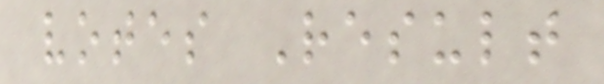votes Result
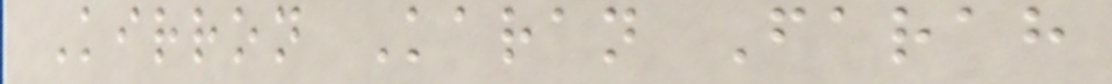Kirron Karan Farah
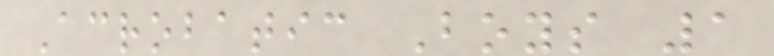Acrobatic Boys 1
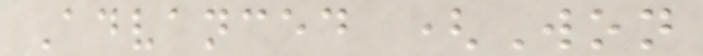Advanced (Won
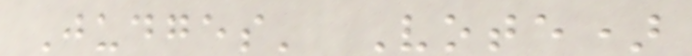Judges' Vote)
